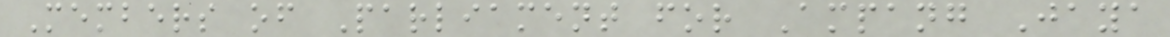Members of Parliament for Ampang Jaya
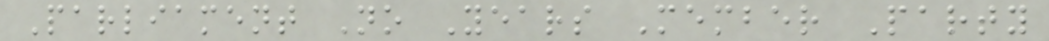Parliament No Years Member Party
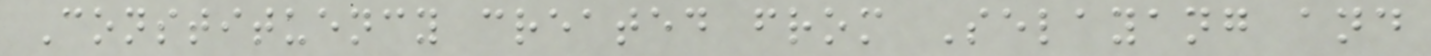Constituency created from Selayang and
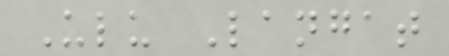Ulu Langat
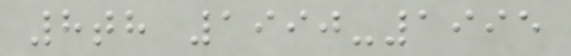8th 1990-1995
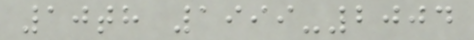10th 1999-2004
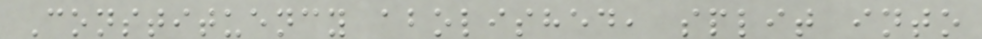Constituency abolished, split into
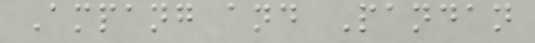Ampang and Pandan
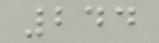244
